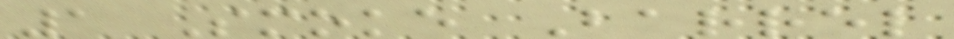1 Smoke Barrel
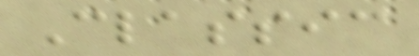Classic
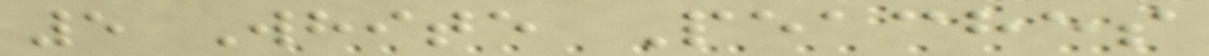5 White Peaches
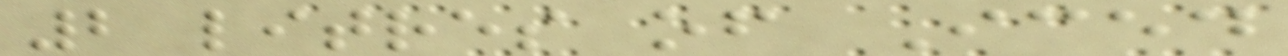2 litres of Iced
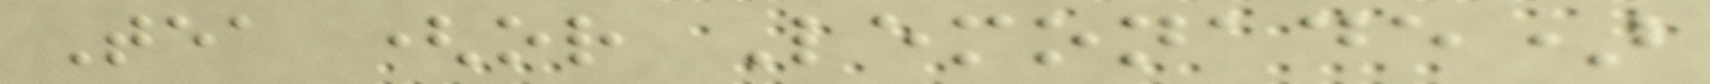Tea (or Lemonade)
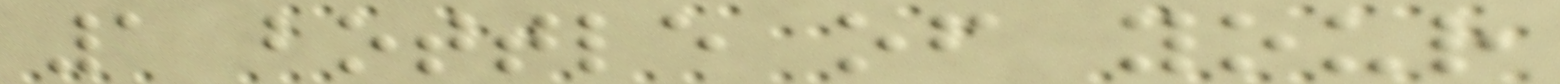1 bottle of your
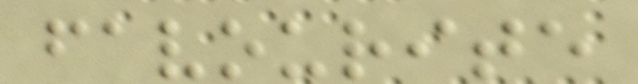favourite
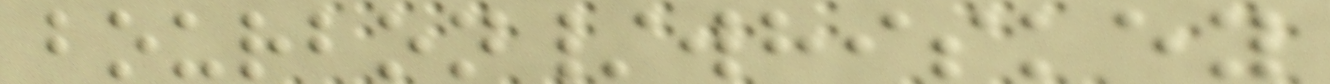bourbon/whiskey
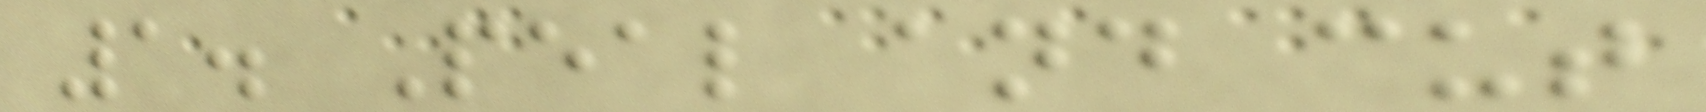1. Peal and cut
